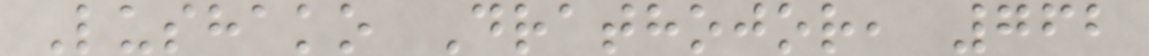Lushako Drathojor, 762
